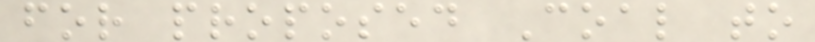for proposed Coal to
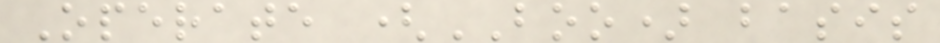Operate (BOO) basis
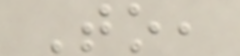To,
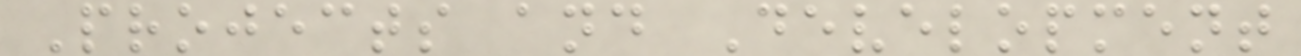Projects and Development
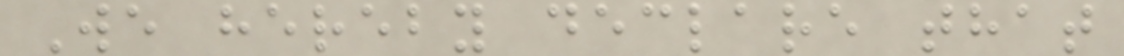We hereby declare that
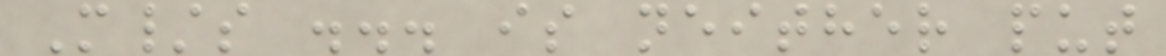M/s ... is neither put
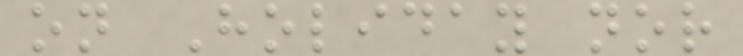on Holiday nor
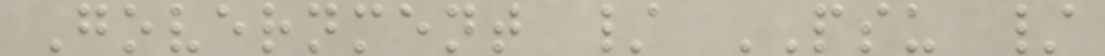Government / PSU /
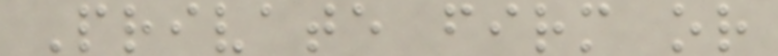Private firm or
